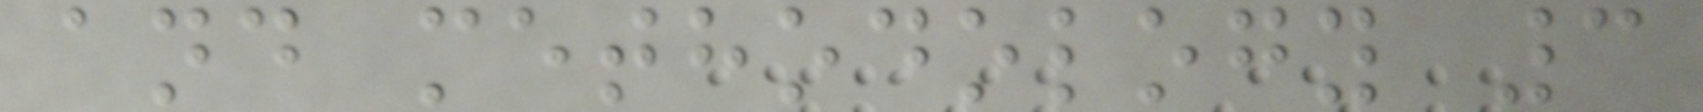and methodology 3
